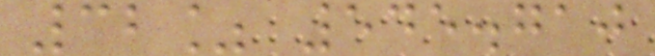32% 545.710
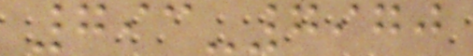793-7970
